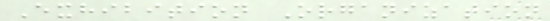Exhibition Organization
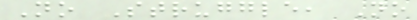No Struggle, No
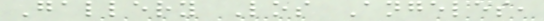Gallery Los Angeles,
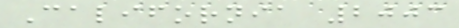California 2003
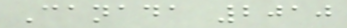Canada 2010
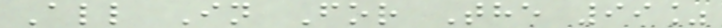All In For The 99%
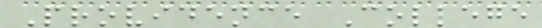Providence College
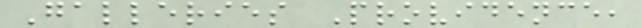Galleries Providence,
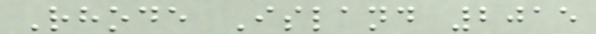Rhode Island 2015
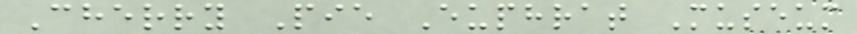Cherry Pie Euphrat Museum
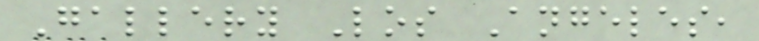Gallery Los Angeles,
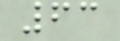63
